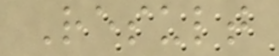Result
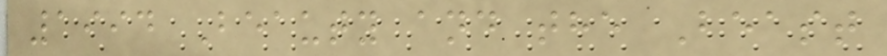1994 Beauty and the Beast
